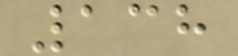138
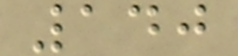140
